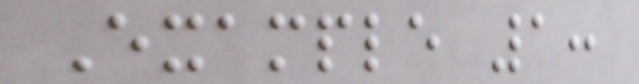Example 1:
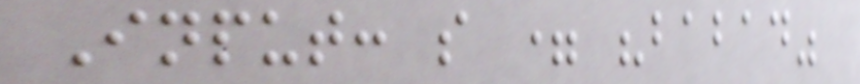Input: s = "babad"
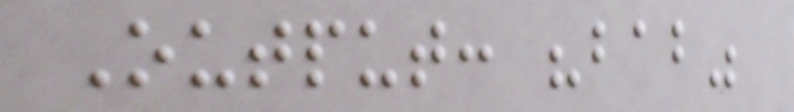Output: "bab"
